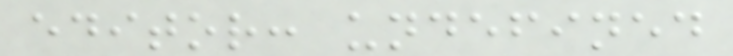editor: undefined
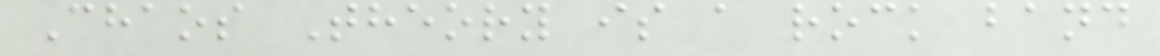Chaos Theory is a rock band
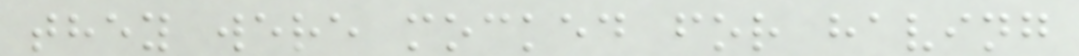they were mocked for having
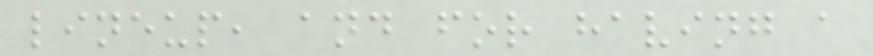lineup, and for having a
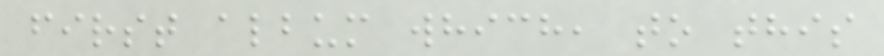first album which, to this
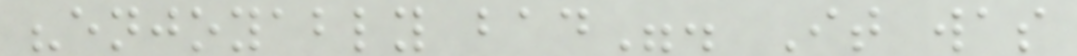"enjoyably bad". It was
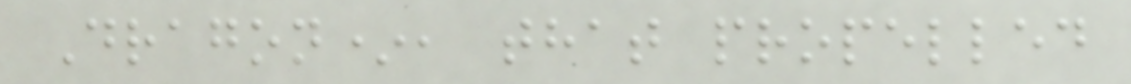Dragon*, that propelled
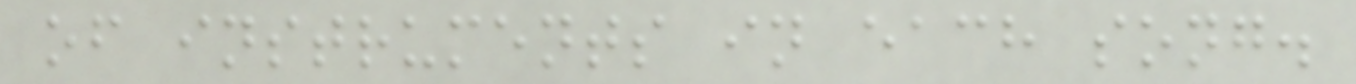of instruments in each song.
